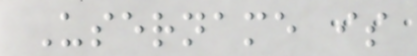Username is
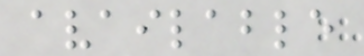available
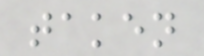taken
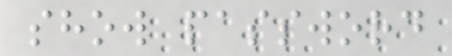show password
